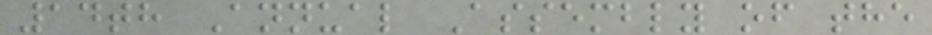14th Annual Assembly of the
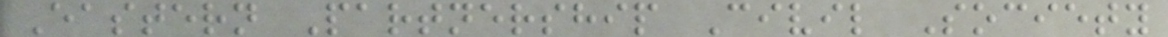Eastern Partnership Civil Society
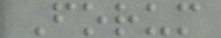Forum
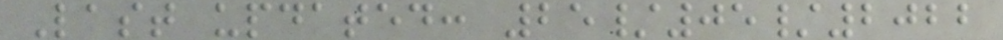Last updated: 25/05/2022
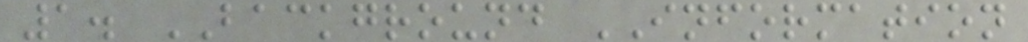1. BACKGROUND INFORMATION
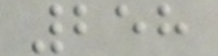258
